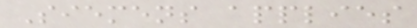Siemens applies
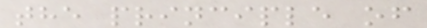the principle of
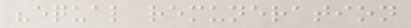"equal remuneration
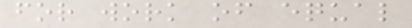for work of equal
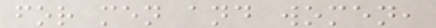for men and women,
